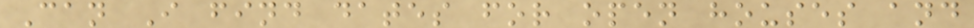Can I find dates for open houses and
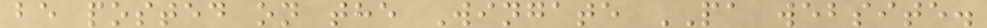be posted on the Wingate PA website.
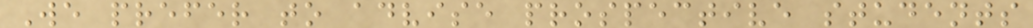We prefer to advise prospective students
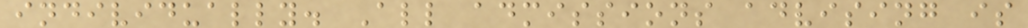individually. All admissions advising is
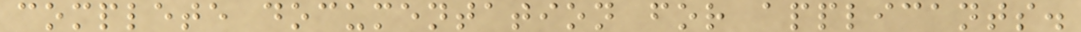complete documentation for applicants.
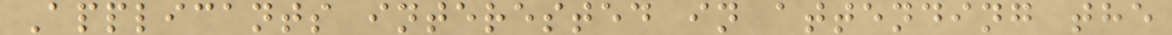Applicants interested in attending the
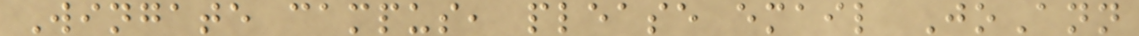Wingate campus, please email JoAnn
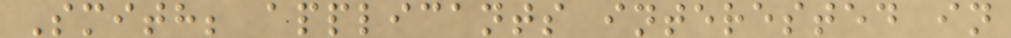Smith; applicants interested in
